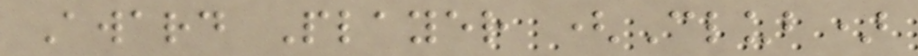Award Player (Club)
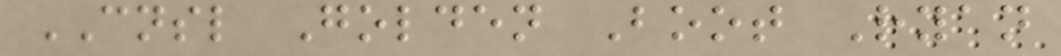CNSL Golden Boot Ryan
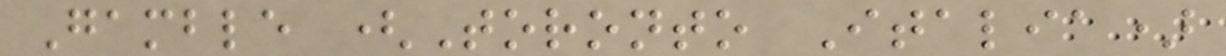Gamble (Toronto Italia)
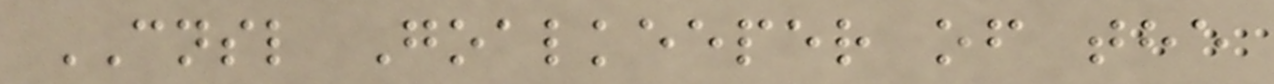CNSL Goalkeeper of the
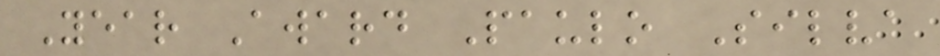Year Award Paulo Silva
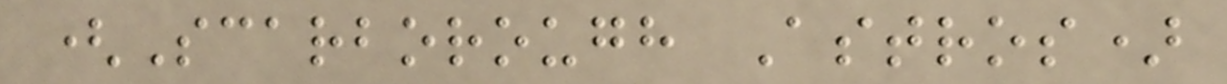(Scarborough Astros)
